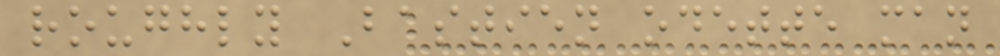roughly Bastien odette man
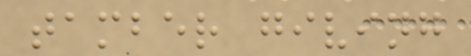tamber giving
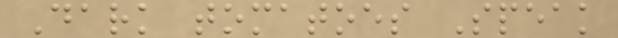Dark tomatoes Speak
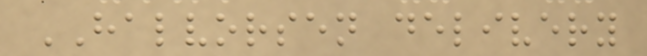HALVORSEN delivery
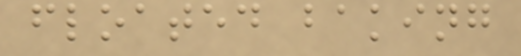floated baking
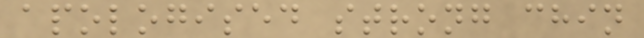apologised strong chin
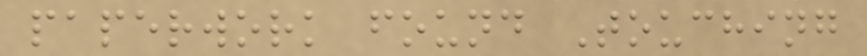paperwork found Touching
